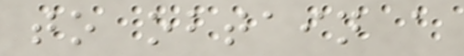to obtain a
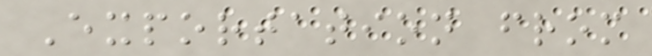Exportation from
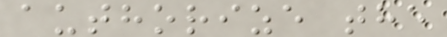authorize the
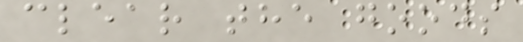clear the goods
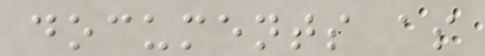documents as
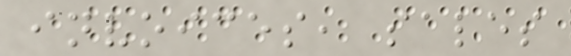invoices, sales
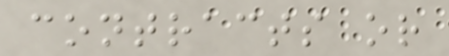contracts or
